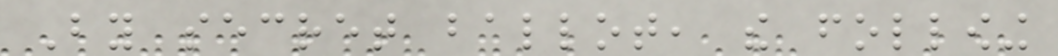By secret ballot, the following
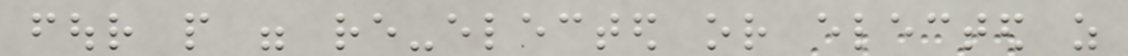four people were re-elected or elected as
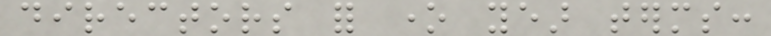directors for one year terms:
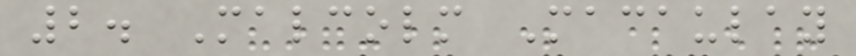2. Malcolm Macaulay
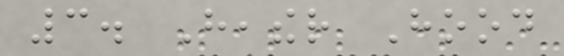3. Heather Hood
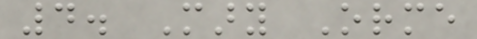4. Mary Orme
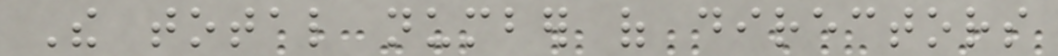The total number of directors
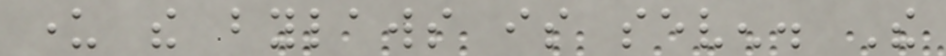under the bylaws is seven. The
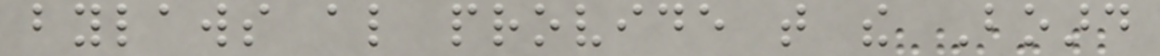bylaws also provide that the Board
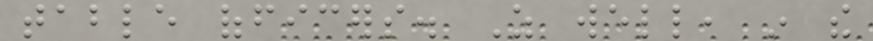table officers. As well, in the
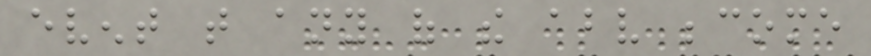event that any of the above become
